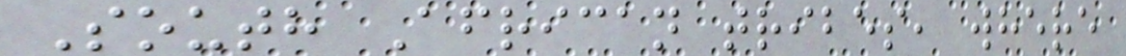South African tribes, where
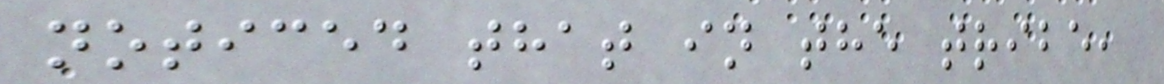noticed that in the tribe,
